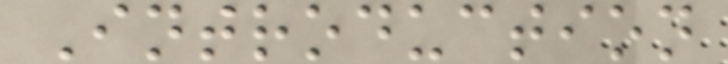Introduction
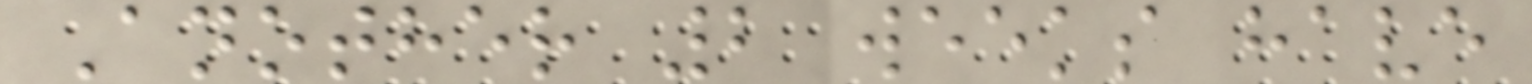Another 2 weeks have
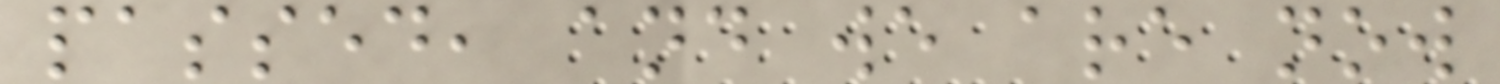passed, and we are now
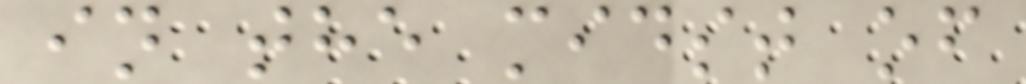in the midst of
